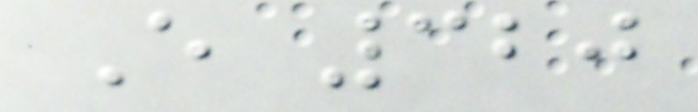E 320
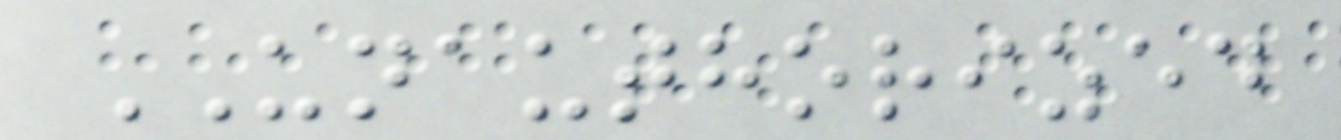UNAUTHORIZED
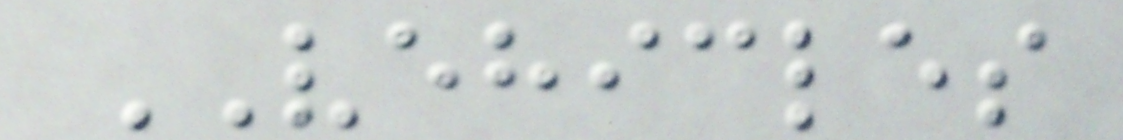VEHICLES
